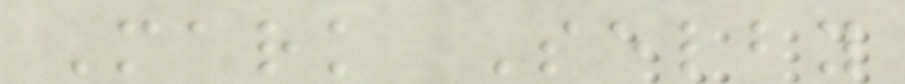Mark Selby
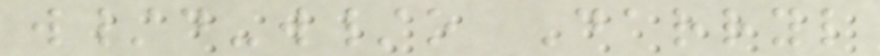w/d-w/o Darryl
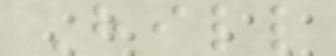Hill
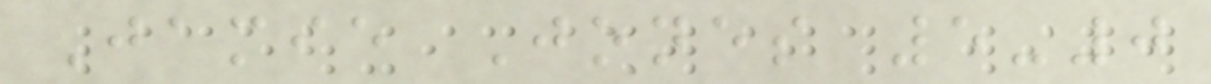Jamie Jones 5-0
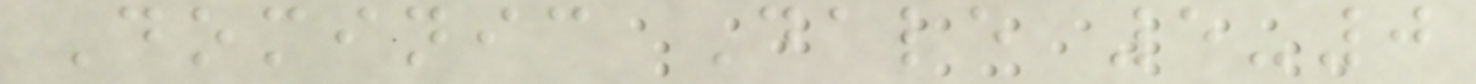Dominic Dale 5-0
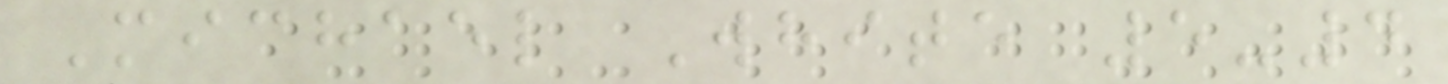Michael White 5-4
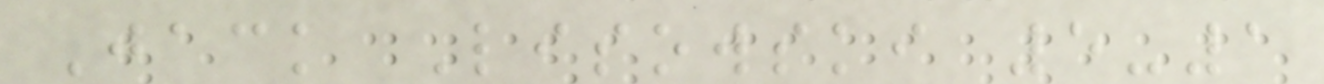Jack Lisowski 5-1
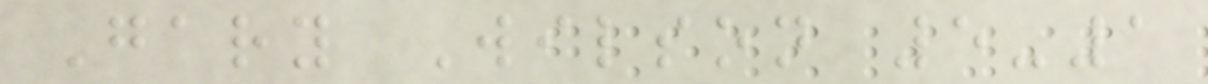Gary Wilson 5-1
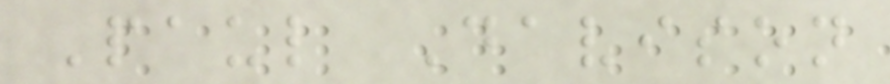Paul Davison
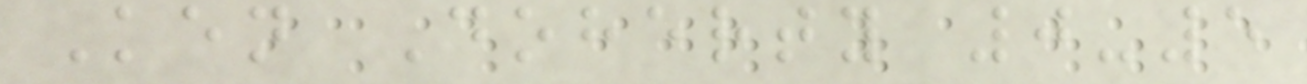Ken Doherty 0-5
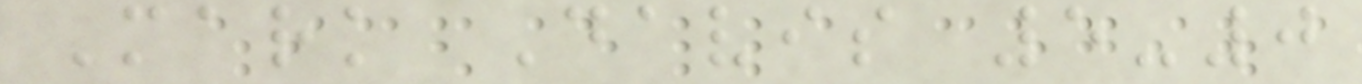Mark Davis 5-0
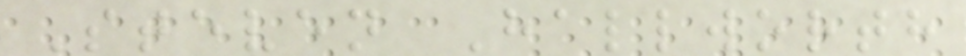Steven Hallworth
